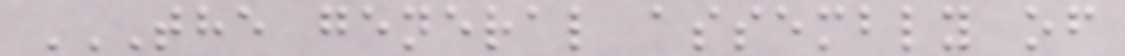THE GENERAL ASSEMBLY OF
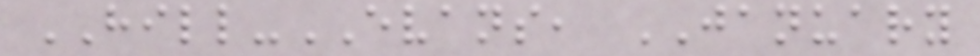HILL-EVANS, JANUARY
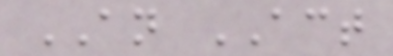AN ACT
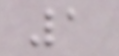1
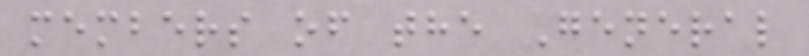members of the General
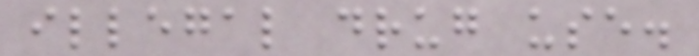illegal drug use.
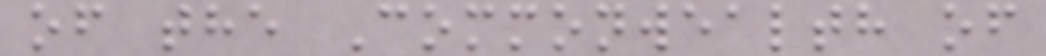of the Commonwealth of
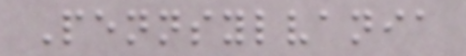Pennsylvania
